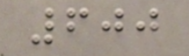600
